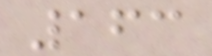163
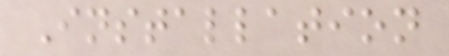Installation
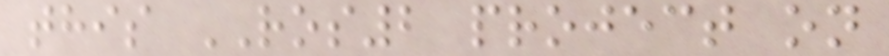this ROS2 project on
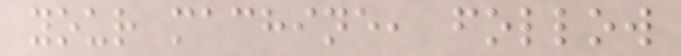your machine, follow
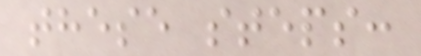these steps:
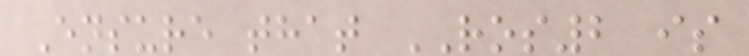Ensure that ROS2 is
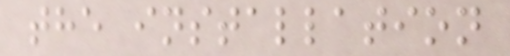the installation
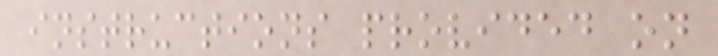instructions provided on
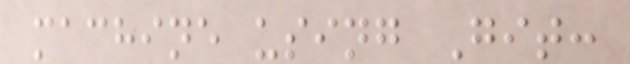machine using Git:
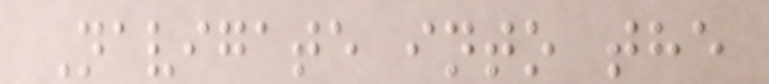Navigate into the
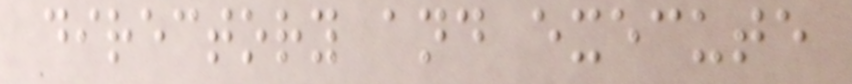directory and execute
